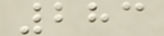283
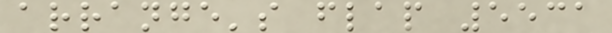arrange's flap 5531
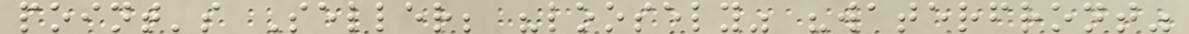point's Seller; "loosely" "waterfront"
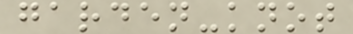garden-knot
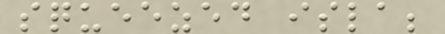squeezed isla;
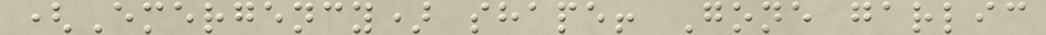(Emergency) shape! Gone garlic
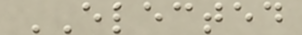ELECTED
